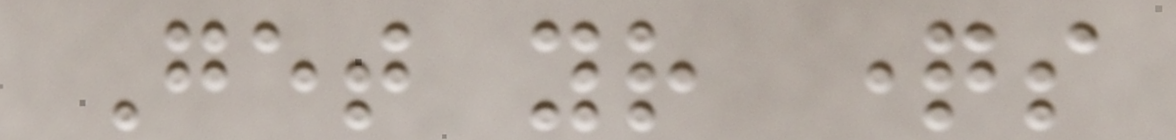Get your questions
